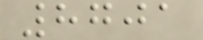8701
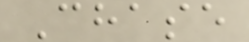Chase
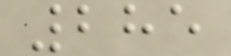285
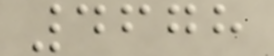4678
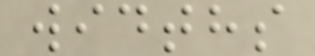widths
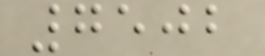7502
